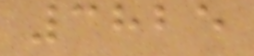3825
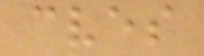cves
